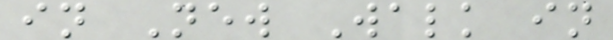in New Walk in
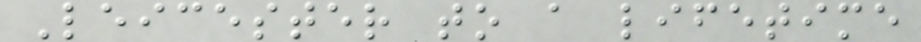Leicester to a lifetime
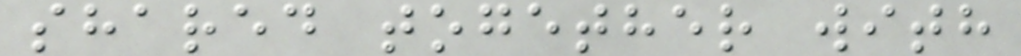shared together with
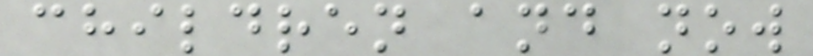children and now
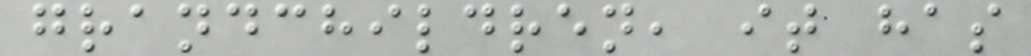grandchildren, it has
